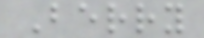Berry
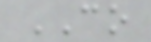CO
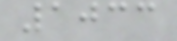1033
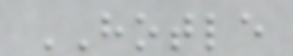HOTLE
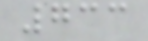733
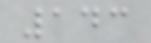143
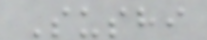Sushi
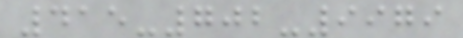415-702-9979
